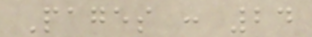Pages : 24
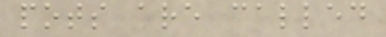pots are called
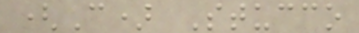(C) Stucco
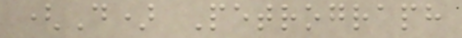(D) Petrograph
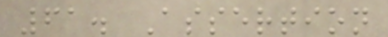61. Assertion
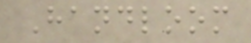Handloom
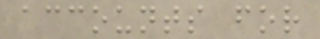accounts for
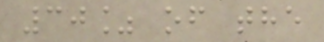30% of the
